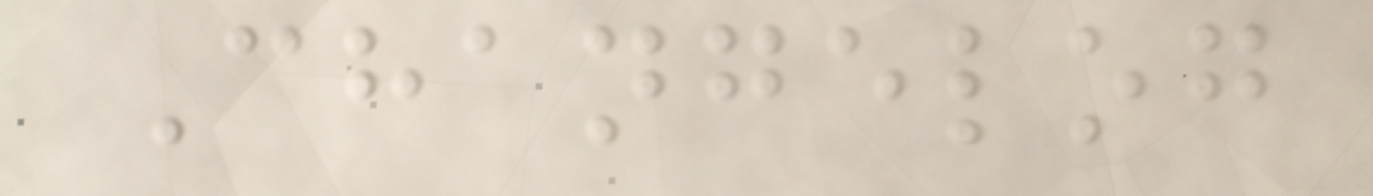Changelog
